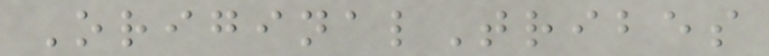OriginalTribes
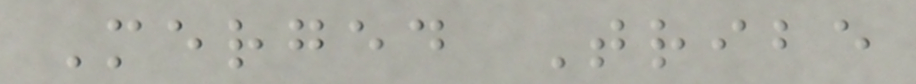Merged Tribe
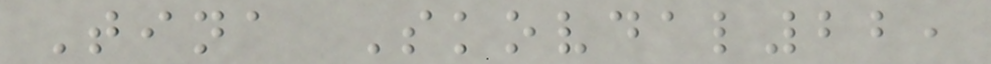Tina Skovdal22,
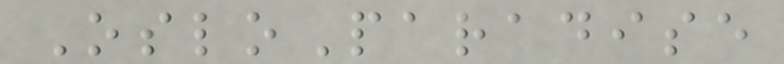OsloParadise
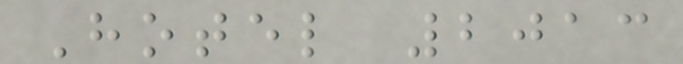Hotel 2013
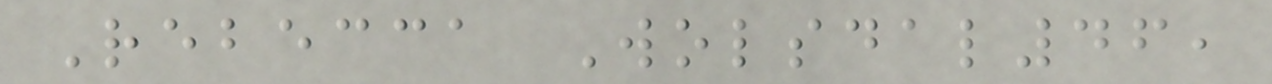Rebecca Wolsdal46,
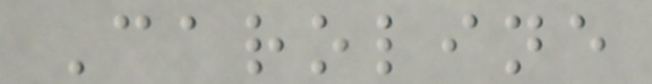Caroline
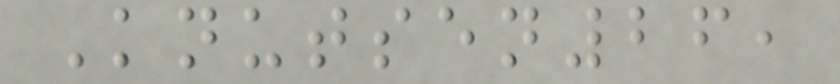Knutsen26,
